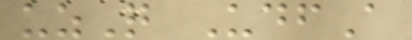uzQ UdfA
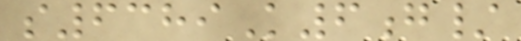s6389K6g/
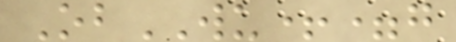ObWU+=g
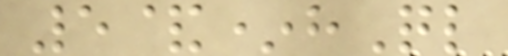5&*hQl
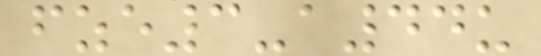fze3-a44u
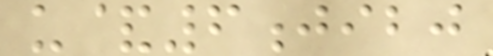u&6jibj
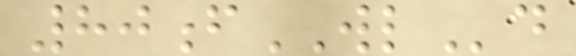80fWLd
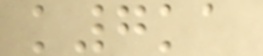k7ka
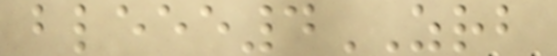bleee4ZRB
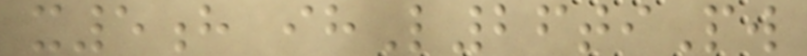x5h ihL26tiPw
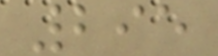295
